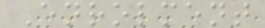Enrolment
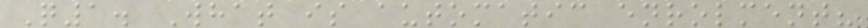Q1. What is automatic enrolment?
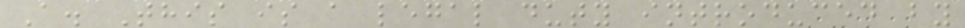A. This is a legal duty introduced by
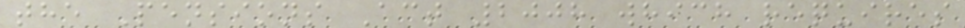the Pensions Act 2008 which requires
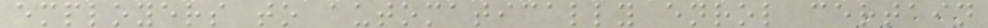employers to automatically enrol certain
